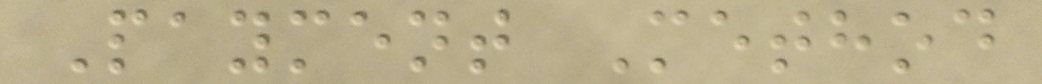Payment Method
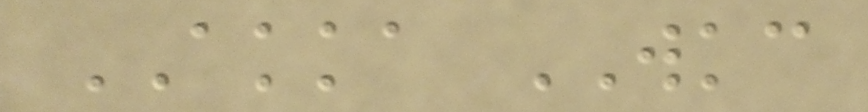AKKA WKC
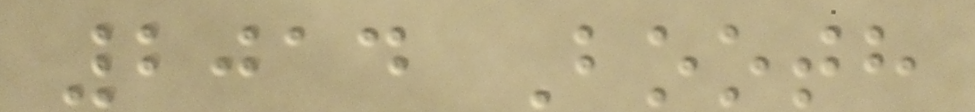2014 Booth
